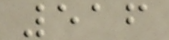516
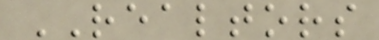REALTORS
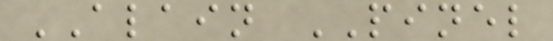ALAIN PINEL
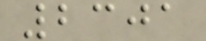2301
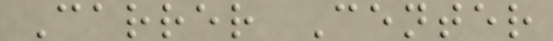Carrer Center
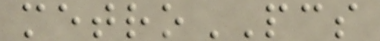metroPCS
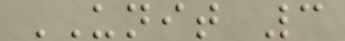UNIT 3
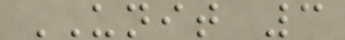UNIT 3
